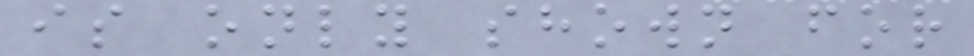is only shown for
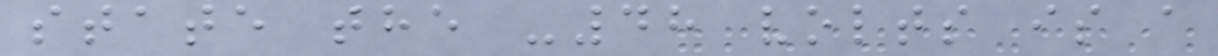state the -48 volts is a
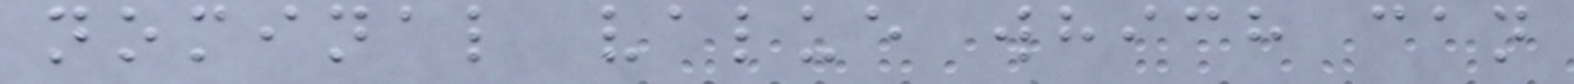nominal value which can
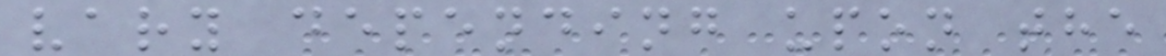vary depending upon the
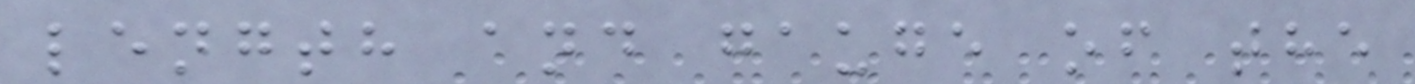length and gauge of the
